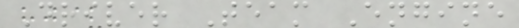Driver Team Engine
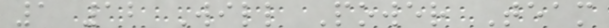1 12 Will Power Team
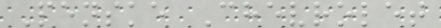Penske Chevrolet
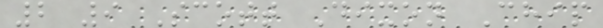2 9 Scott Dixon Chip
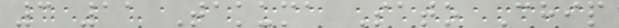3 11 Takuma Sato Chip
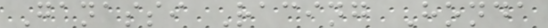Ganassi Racing Honda
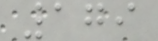179
